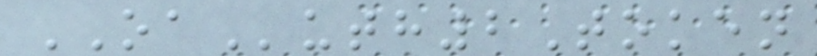OAuth2Token
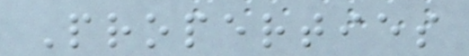Properties
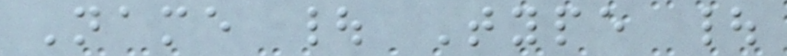Name | Type |
